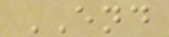END
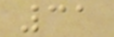31
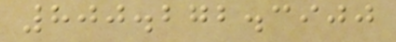800.272.3900
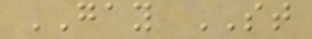GAY ST
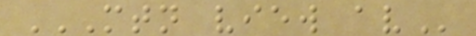MTN VIEW AV
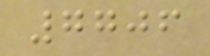7706
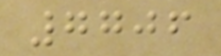7706
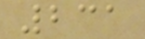231
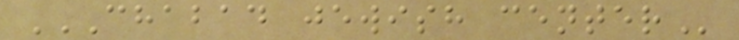CHABAD JEWISH CENTER
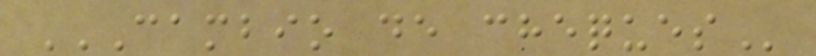CAMBIO DE CHEQUES
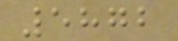5872
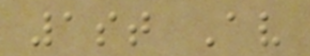1st Av
